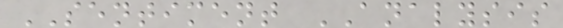SENTIMENT ANALYSIS
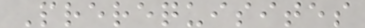Prerequisites
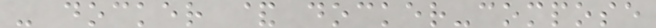- docker & docker-compose
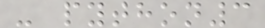- python3
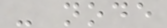- node
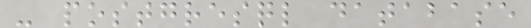- postgresql database
